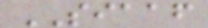SIAAF
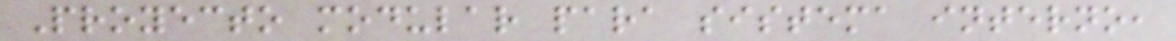Proyecto modular para sistema interno,
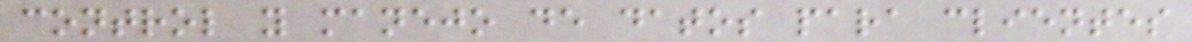control y manejo de datos para clientes
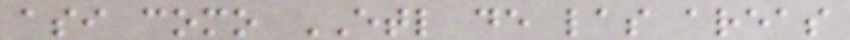asi como ETL de las areas
